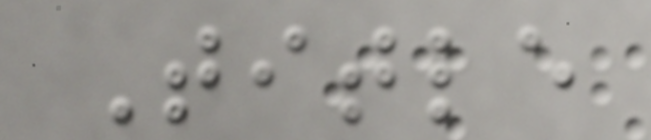Title
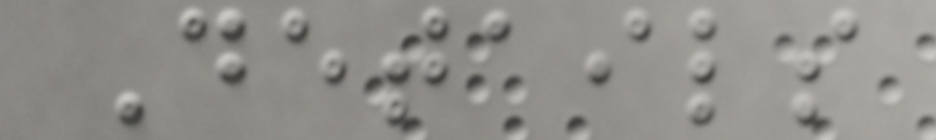Details
